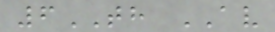6TH AV
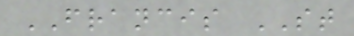FRANCIS ST
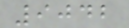9042
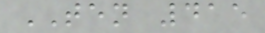TEN 415
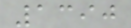1390
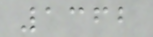1362
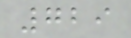729
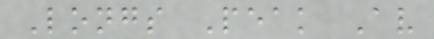Longs Peak Av
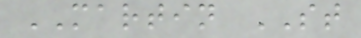MARTIN ST
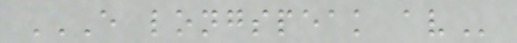E LONGSPEAK AV
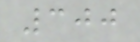300
